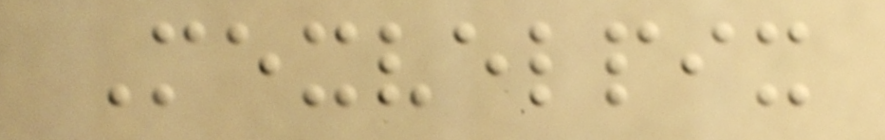Mexvelpix
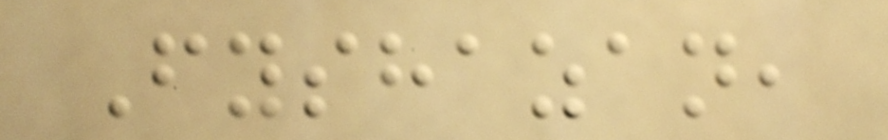Fyshazan,
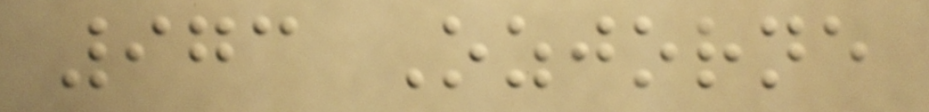973 Ozjorne
